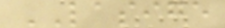LASIGE
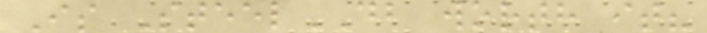Is SteelDB worth it?
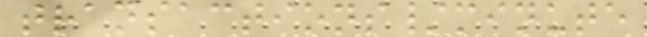transactions/minute
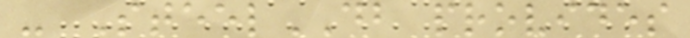- SteelDB provides
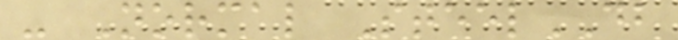- Normal SteelDB
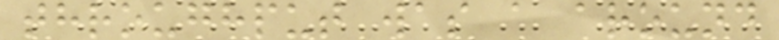throughput was a around
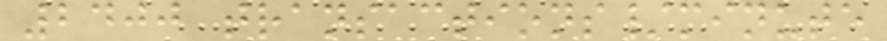2400 transactions/minute
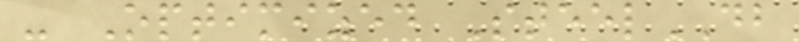- Optimized SteelDB
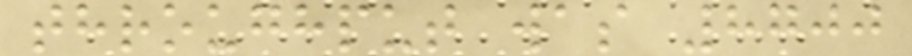throughput was 8700
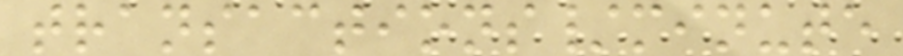transactions/minute
